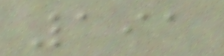191
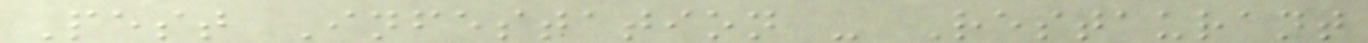Pest Infestation - Restaurant
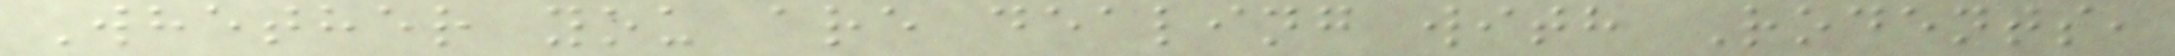Whether you are dealing with Rodents,
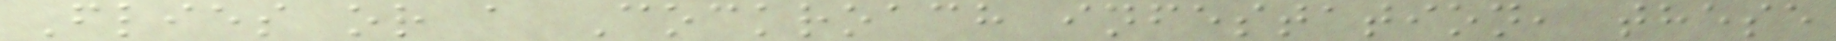Flies or a Cockroach infestation, these
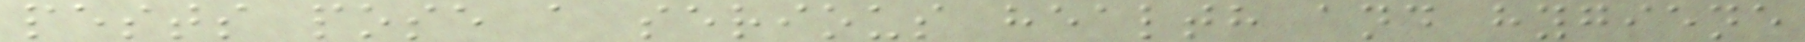pests pose a serious health and hygiene
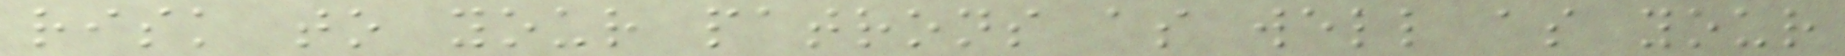risk to your patrons as well as your
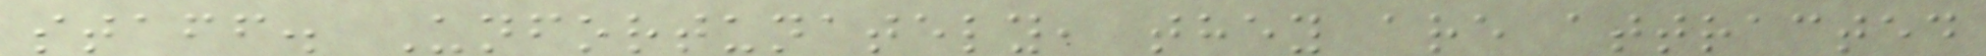staff. Unfortunately, they are attracted
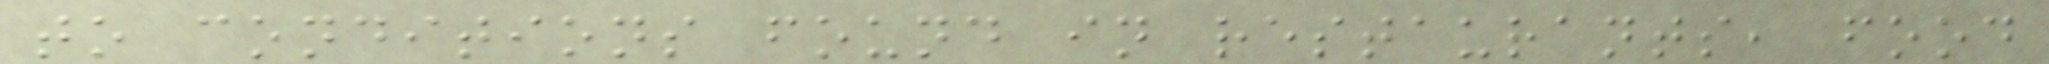to conditions found in restaurants, food
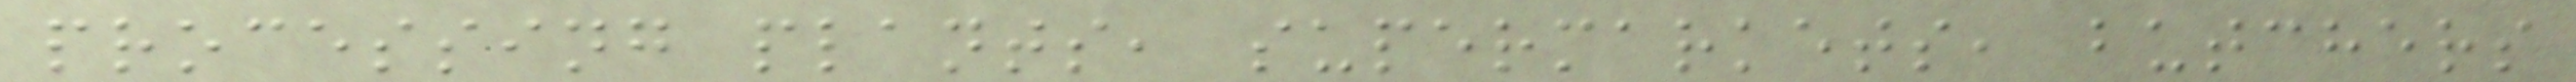processing plants, supermarkets, butchers
